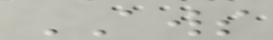AWS
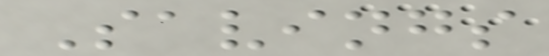Savings
